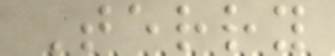Terry
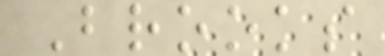Brooks
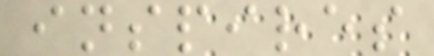inspires
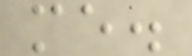me.
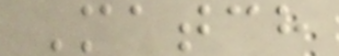Match
